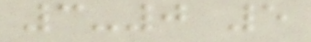3-0 5
